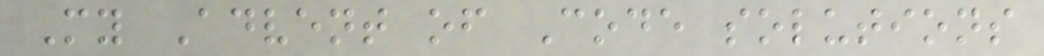My Advent of Code solutions
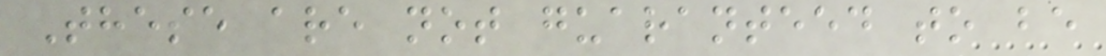These are not guaranteed to be
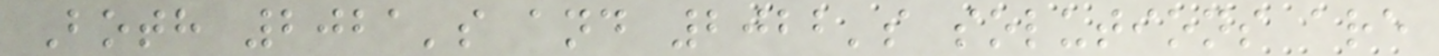Both 2021's and 2022's solutions are
